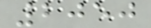2050
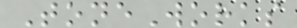ToneWorks
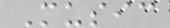Music
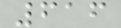616
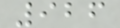926
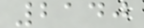2140
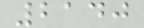2140
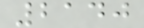2140
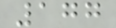177
